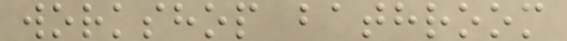workshop bathroom
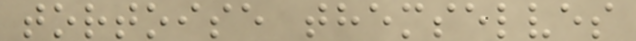tortoise themselves
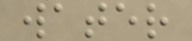water
